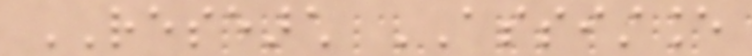RESEARCH ASSISTANCE
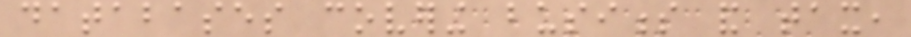databases covering business and tax,
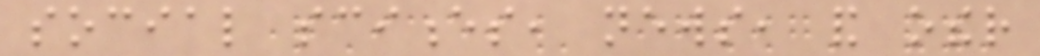social sciences, news, and other
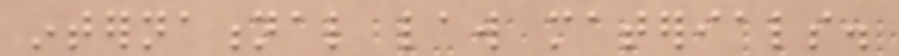international law materials.
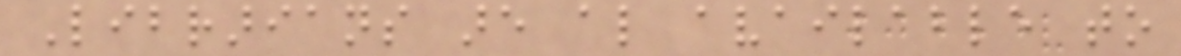Librarians are also available to
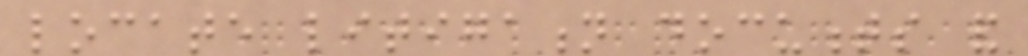locate litigation documents and
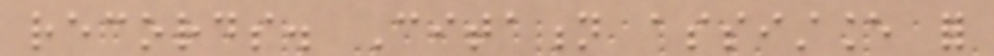records. Citation assistance for
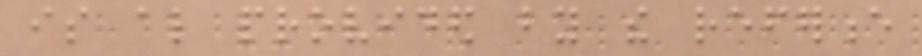is also provided by the reference
